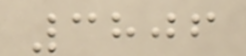3806
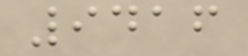9416
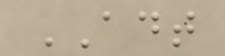ADT
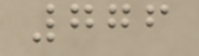776
